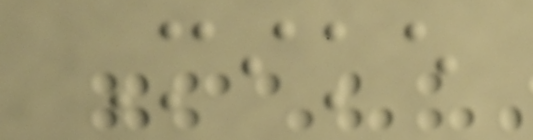Mike
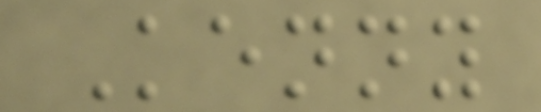Kenny
